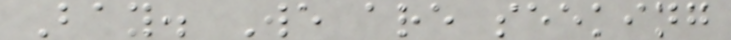Bay. We are seeking
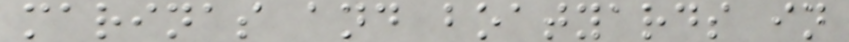marinas and boatyards in
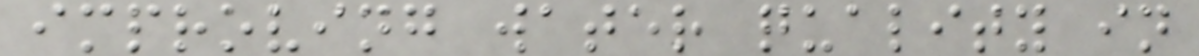improving water quality in
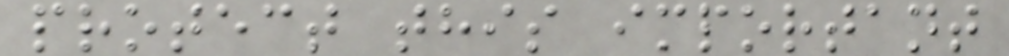protect this important
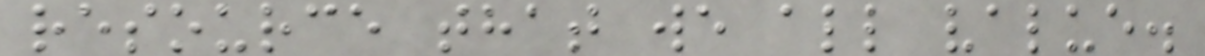resource that we all value.
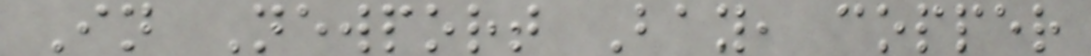In Newport Bay, copper
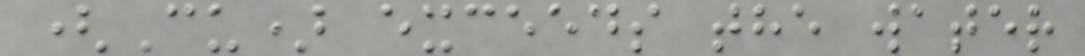(Cu) exceeds the water
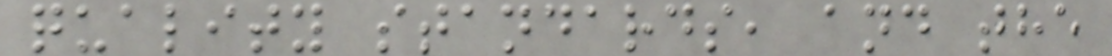quality standards, and the
